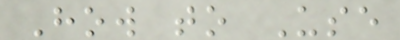How to Use
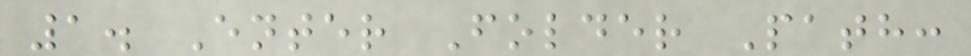1. Enter Folder Path:
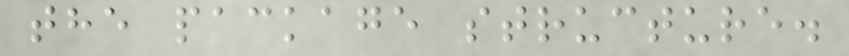the package structure.
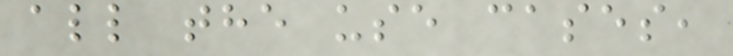all the use cases,
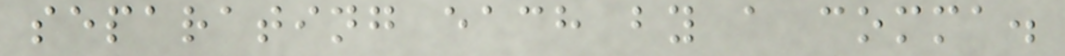separating each by a comma.
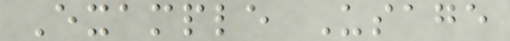Example Usage
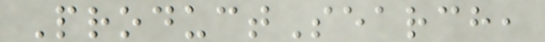ProductSearch,
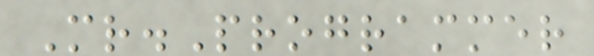Mr.Programmer
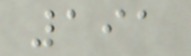191
